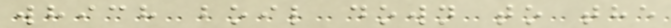which boil down to the
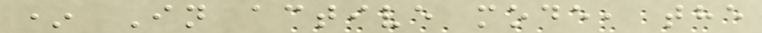* In active mode, the
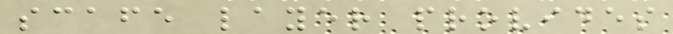scafe layer provides
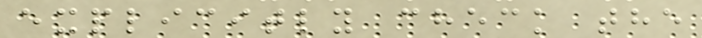explicitly check the
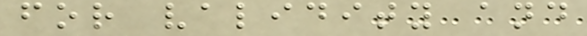for validity and
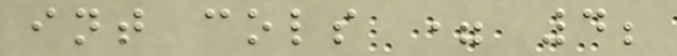int cols = 4;
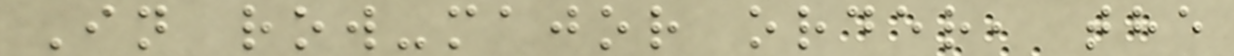In row-major order, the
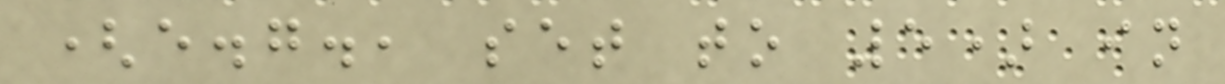(e.g., set to 5) in
